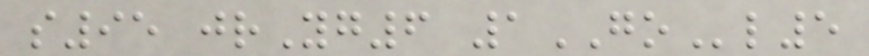s95 jrYg6 1GOl5
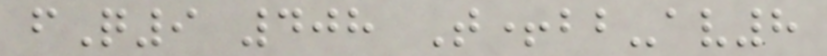fQ9 408 T+bb-av8
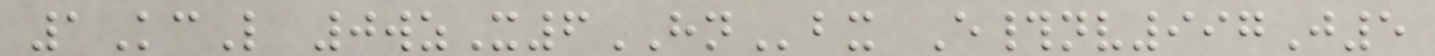1KcL 0wzX6HNbx E#nv997J5
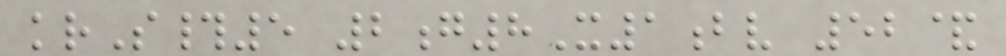krS#5 2g8X1bv 52&
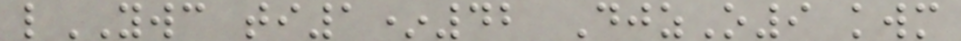lYWC ti1*42 DjzO9 kwm
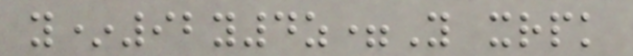y*92y4z=Y xrpk
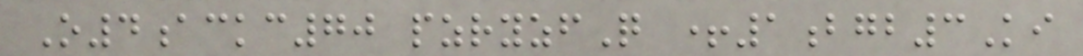O4ackc70 pzryzfQ +1bgb3Ki
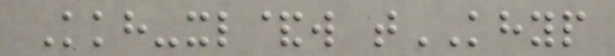Kkh-xl&w tKHYP
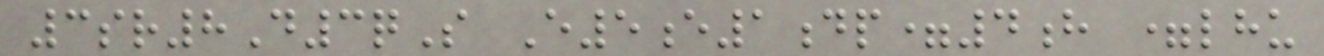3sr8D3qS E5e1dp=4h =lhu
